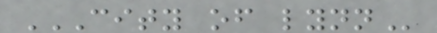CITY OF LYNN
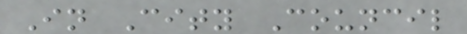In City Council
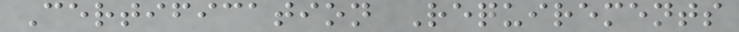Certification Requirements
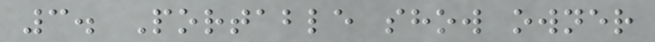3. Portable show owner
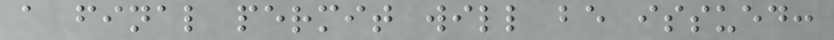a final permit will be issued:
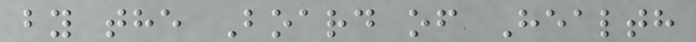by the Board of Health
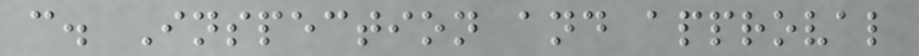c. Inspection and approval
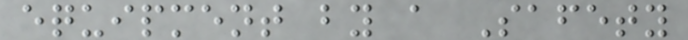equipment by a Safety
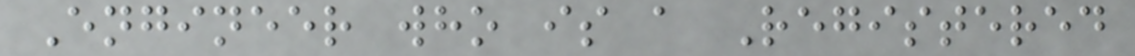Engineer who is a Registered
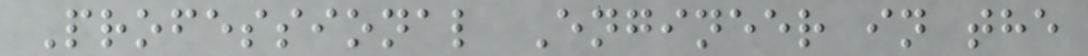Professional Engineer in the
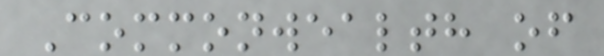Commonwealth of
